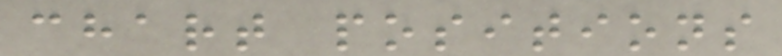chart positions
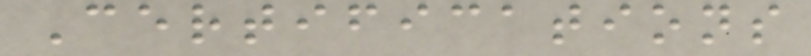Certifications
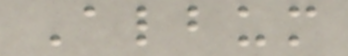Album
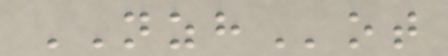NZHot
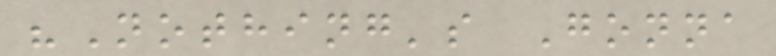"Nothing's Gonna
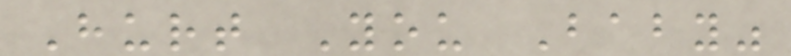Hurt You Baby"
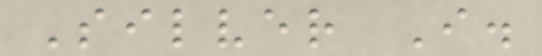Silver I.
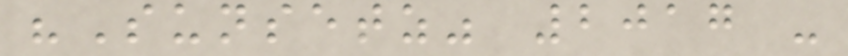"Sunsetz" 2017 -
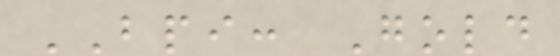BPI: Gold
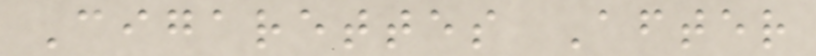Cigarettes After
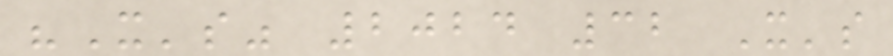"X's" 2024 32 X's
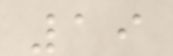19
